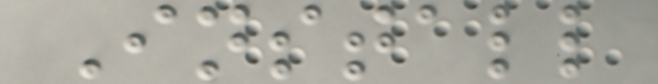Install
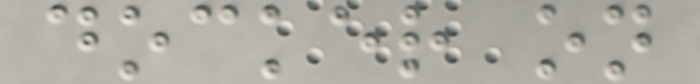docker on
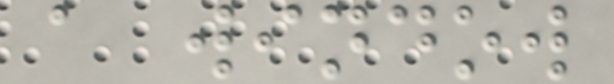a window
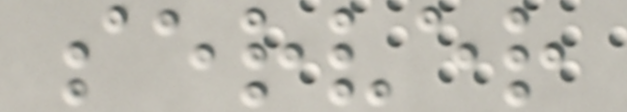server
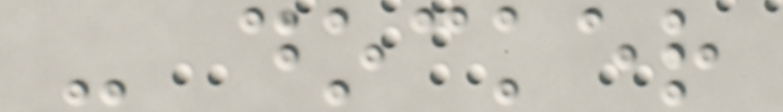- docker
